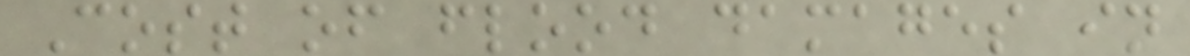Cost of flood damages in
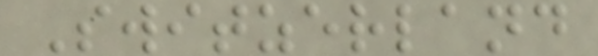Switzerland
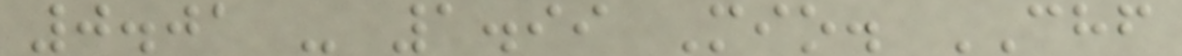0.01 - 1.99 Mio. CHF
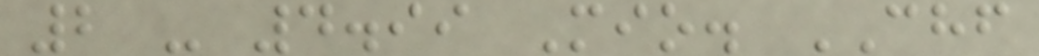2 - 4.99 Mio. CHF
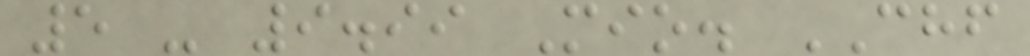5 - 9.99 Mio. CHF
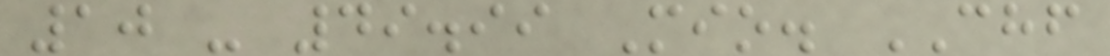10 - 49.99 Mio. CHF
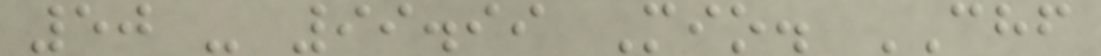50 - 99.99 Mio. CHF
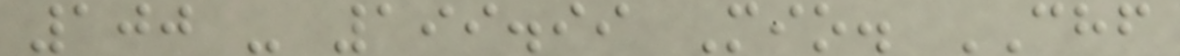100 - 199.99 Mio. CHF
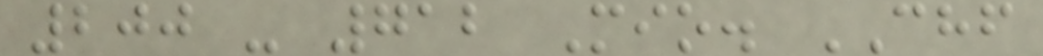200 - 712 Mio. CHF
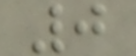0
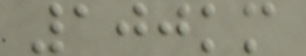100km
